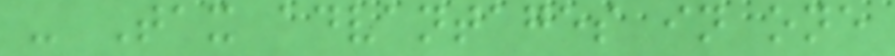- Tax advantages in one
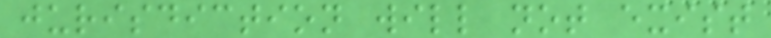jurisdiction will not exist
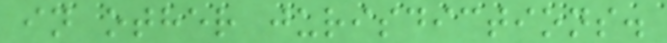in other jurisdictions.
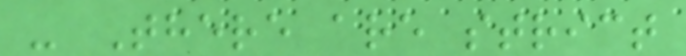- There are strict
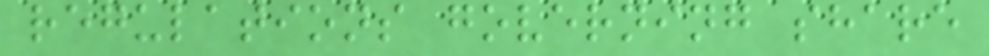regulations governing share
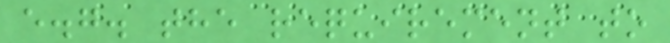e.g. the requirement to
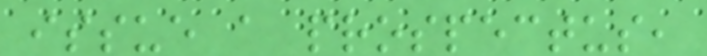issue a prospectus,
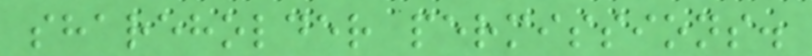shareholder permissions.
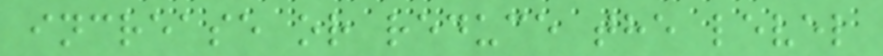increase or reduce the level
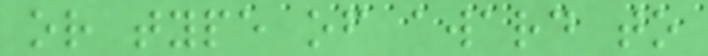or type of award to
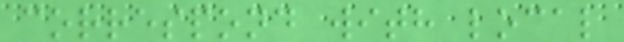correspond with local
